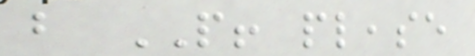but PEOPLE! please
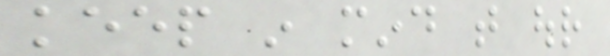keep in mind that our
